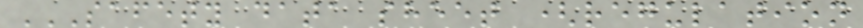SAFETY DATA SHEET (REGULATION
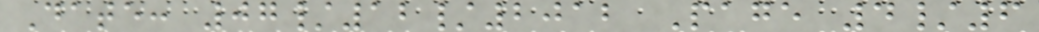Date: 07/12/2012 Page 4/6
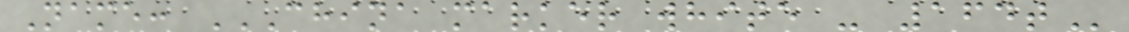Name: CHINA MARKER WHITE - 164T
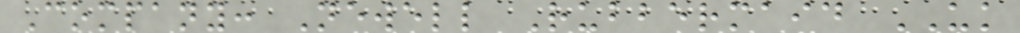Company: Newell Rubbermaid UK
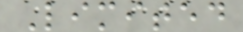Limited
